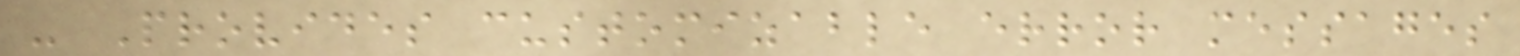- Provides customizable error messages
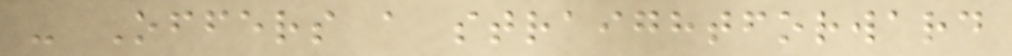- Offers a straightforward
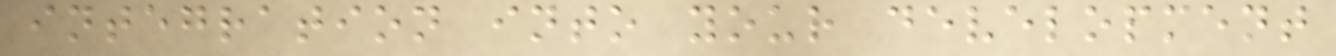integration into your development
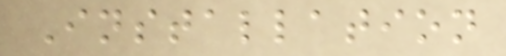Installation
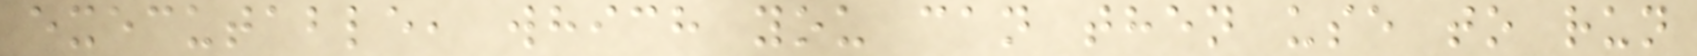executable, which you can then use to run
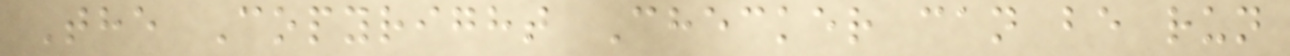The Copyright Checker can be run
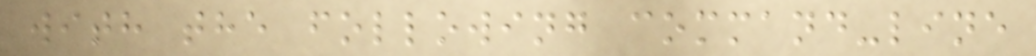with the following command-line
